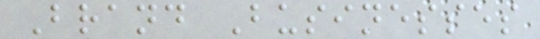Brand Businesses
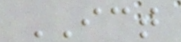ICT
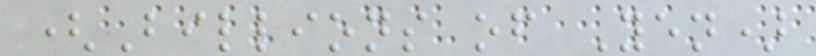(Billions of Yen)
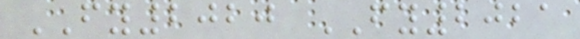FY2020 FY2021
